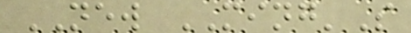NEW MING'S
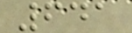641
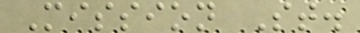Mission St.
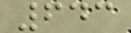643
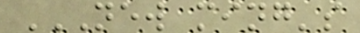NEW MING'S
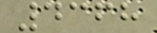4368
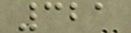321
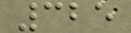325
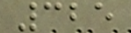325
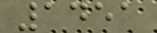1451
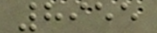8955
